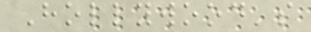Hollywood's
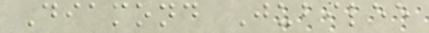Diamond Jubilee
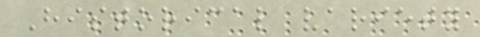Historical variety
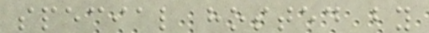special hosted by
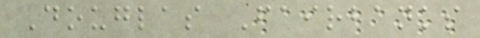Douglas Fairbanks
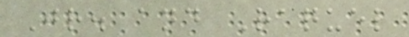Jr. and Raquel
